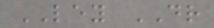LEY DR
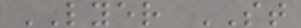LYER ST
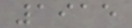1915
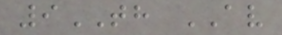9TH AV
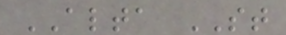ALTA ST
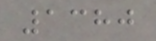1380
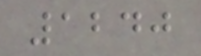1240
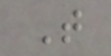T
